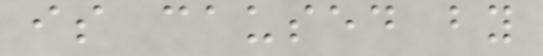is caused by
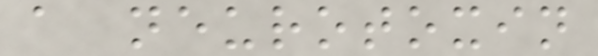a neurotoxin
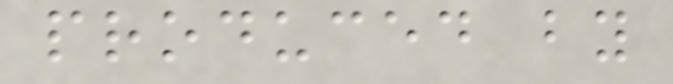produced by
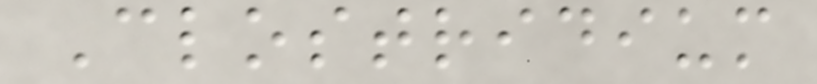Clostridium
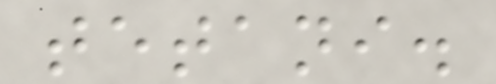tetani.
